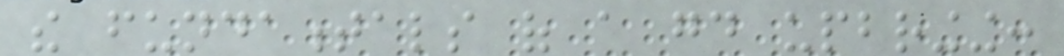the fundamentals of a good upbringing:
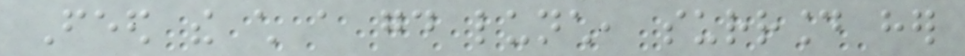Feed the child a good lunch, surround her
